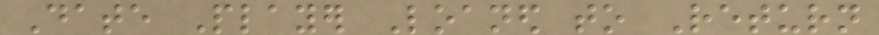Date Player Loaned to Return
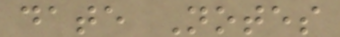date Notes
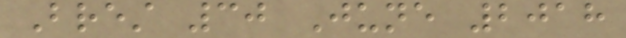Brest 30 June 2018
